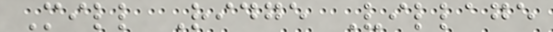Mill Ridge Village
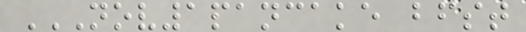NOV1PANCAKE BFST
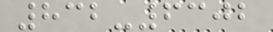832-6302
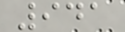941
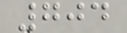704
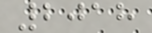2018
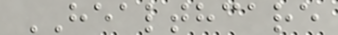HEALTHCARE
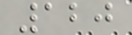120
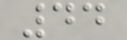44
